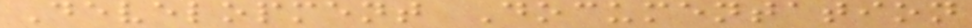Development Documentation
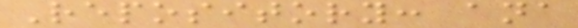Repository: ana
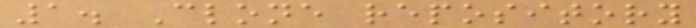1. Clone repository
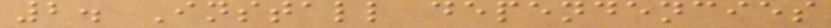2. Install dependencies
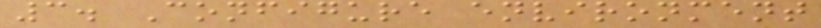3. Configure environment
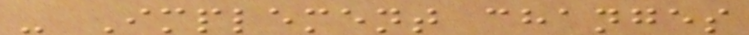- Implement changes
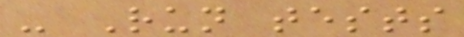- Run tests
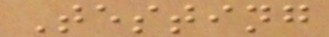Testing
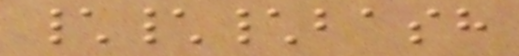\\\bash
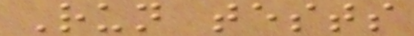Run tests
